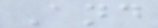And
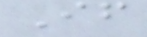If
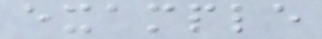example
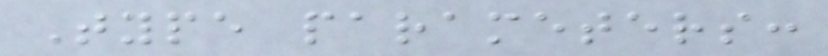Type parameters:
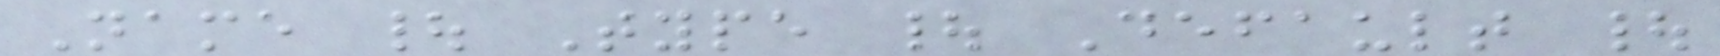Name | Type | Default |
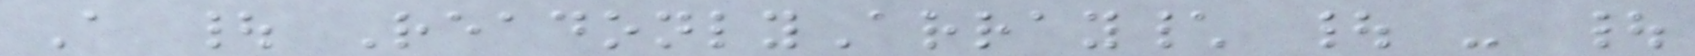A | ReadonlyArray\ | - |
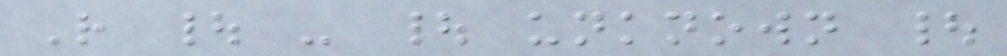R | - | unknown |
